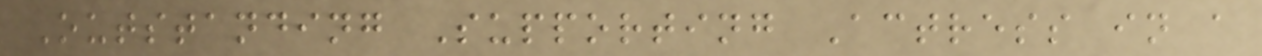Outstanding Supporting Actress in a
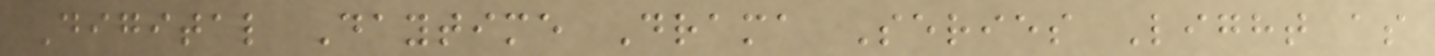Digital Daytime Drama Series Light as
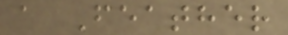a Feather
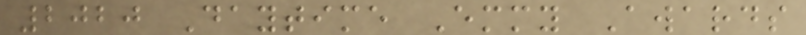2020 Daytime Emmy Awards
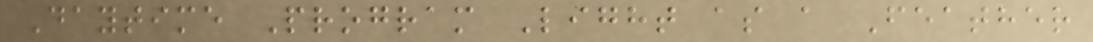Daytime Program Light as a Feather
